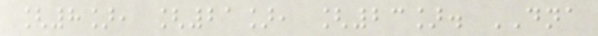[8], [21], [23]. DNA
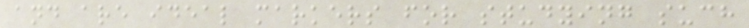and are ideal markers for studying such
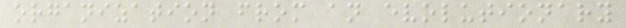organization from an evolutionary
